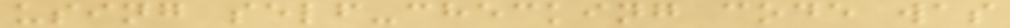using self-checking code was
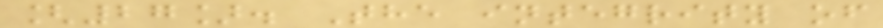[27]. The integrity of
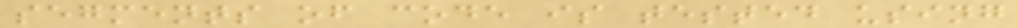segments of code is tested using
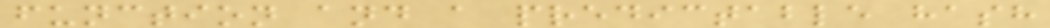function and a predictable hash
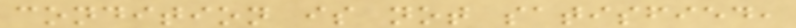condition is not satisfied,
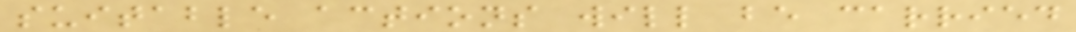suitable actions will be carried
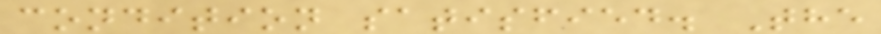condition satisfied. The
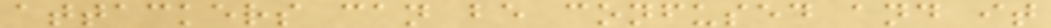attackers can be confused and it
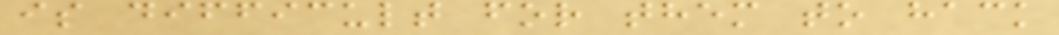is difficult for them to hack
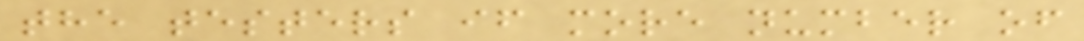the testers if more number of
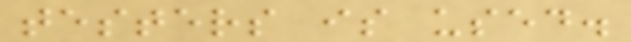testers is used.
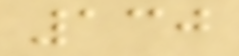130
